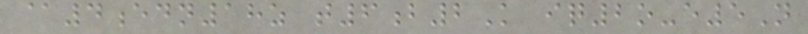@4edn18z t6b2K iq2o-e5N
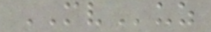MVuz
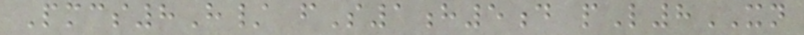Pmcs8H/ fS1h5d pL8XN
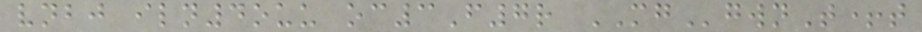vnbj iln4ouu oc3F7r MGgwnT+t
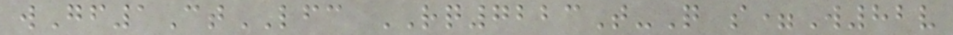wGf1CtLFC RQ7223T-Q s=W82v
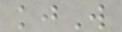kjW
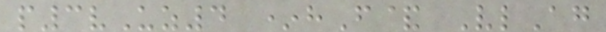p3vUz4 *hF& VlAg
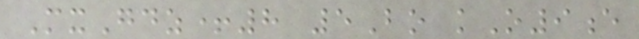MxGdz+8 5Bo kO9e
